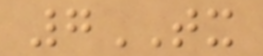7TX
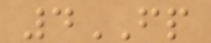4FP
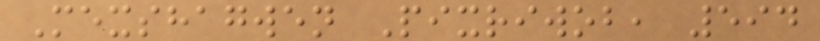Mexshagwen Pixriwob, 594
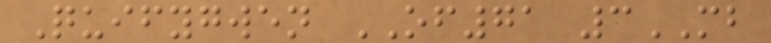Quifygwen OF71 3MB
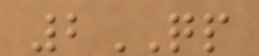2QP
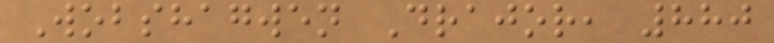Wobshagwen Drajor, 880
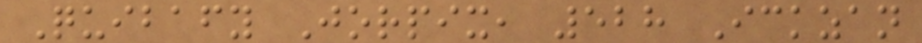Quibafy Jorpix, 528 Ickzan
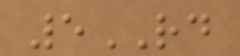5RD
